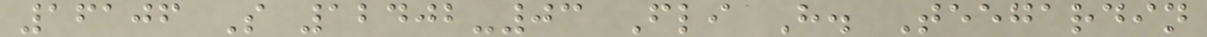16106 S 12402-03 Fli H. Teegardin
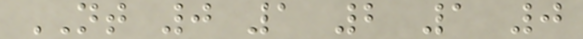NT 0 1 2 1 0
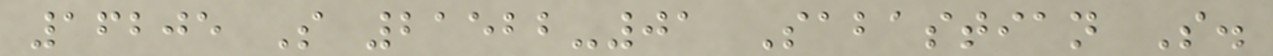16205 S 21522-01 Sabastian S.
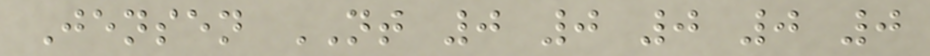Jensen NT 0 0 0 0 0
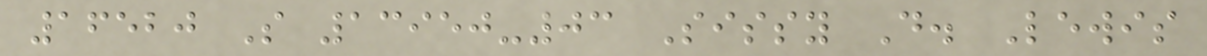16520 S 13950-03 Sissy D. Lewis
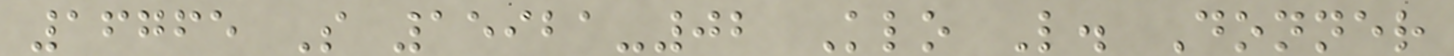16765 S 15921-02 Klo L. Donner
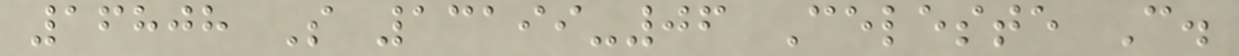16808 S 13199-06 Celeste C.
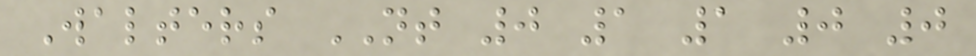Walters NT 0 1 1 0 0
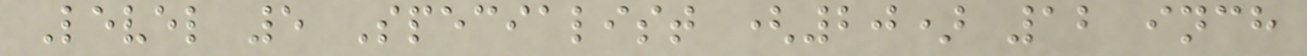Level 5 Specialist (20) 12 inch
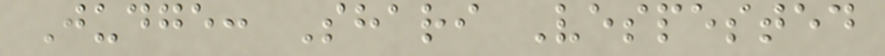Judge: Shari Vespested
